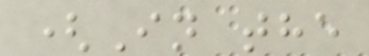(In the
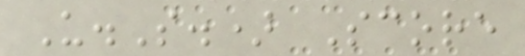U.S.) Score
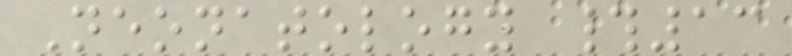Neonatology #13
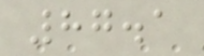87.1
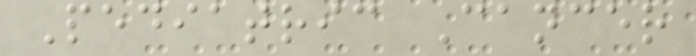Pediatric Cancer
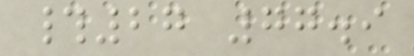#27 77.9
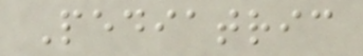Pediatric
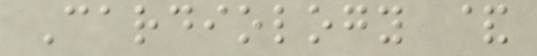Cardiology &
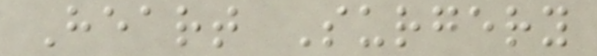Heart Surgery
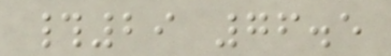#29 76.5
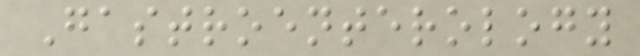Gastroenterology
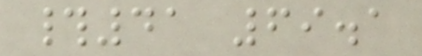#41 69.1
